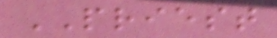PRIEST
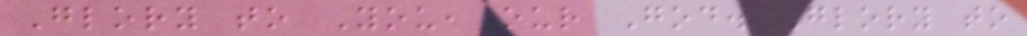Glory to You, our God. Glory to
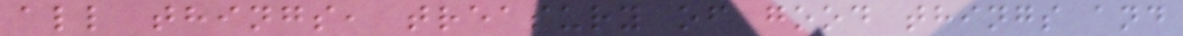all things, treasury of good things and
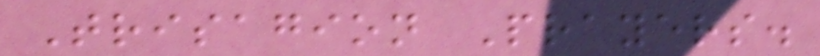Trisagion Prayers.
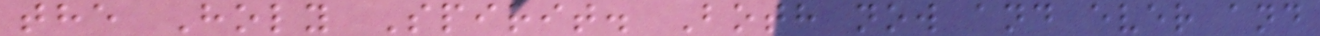the Holy Spirit. Both now and ever and
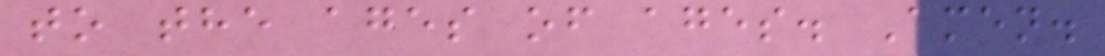to the ages of ages. Amen.
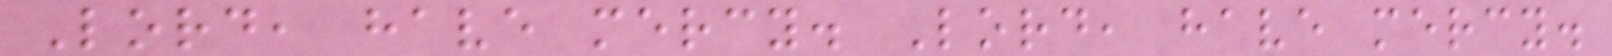Lord, have mercy. Lord, have mercy.
